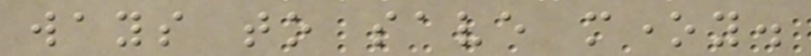ways to save money.
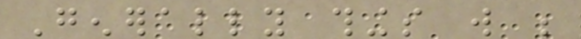Generally things will be
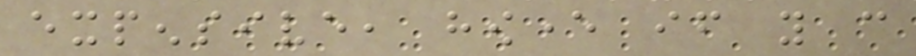expensive, however if you can
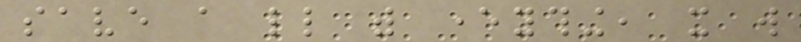save a little with everything, it will
